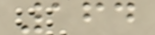164
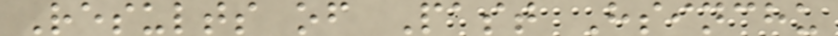Results of Past Hsinchu
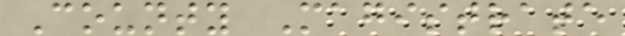County Magistrate
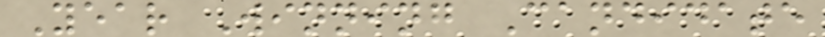Year Winning Candidate
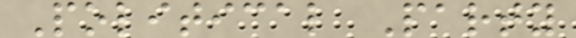Political Party
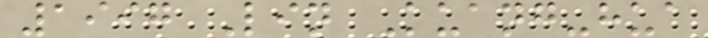1997 Lin Kuang-hua
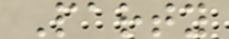Party
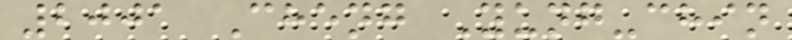2001 Cheng Yung-chin
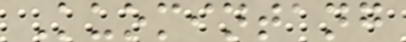Kuomintang
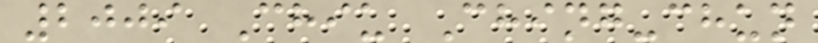2009 Chiu Ching-chun
